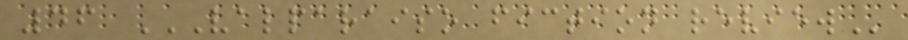46 VALPARAISO FICTION REVIEW
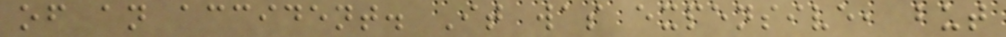of an accident. It was expensive, but
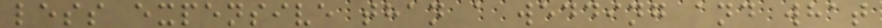less expensive than a wedding and what
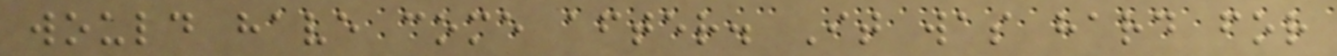would have come after. It was hard for
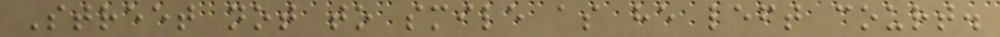Street not to smile as he left court.
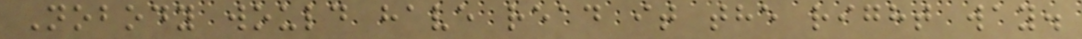Nobody would have read it the right way.
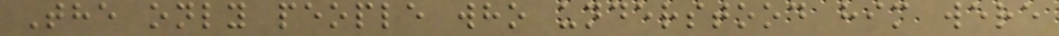The only people who understood him were
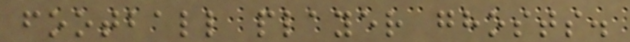football player ghosts.
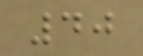40
